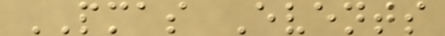PMAS Events
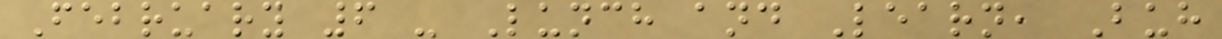February 6 - Lunch and Learn, Buh
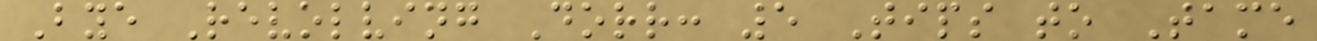Bye Revolving Dorr: 5 Tips to Tame
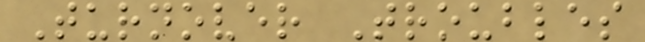Turnover Troubles
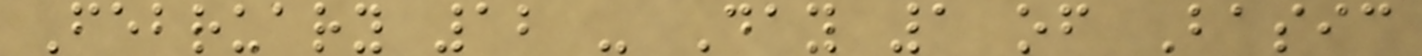February 12 - Day 1 of Basic
